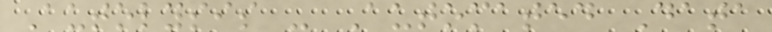Autolysis - Automated Data
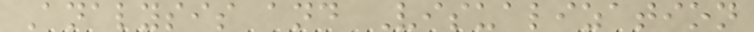Analysis and Visualization
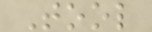Tool
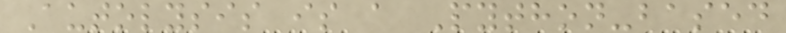Autolysis is a Python-based
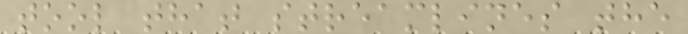tool that streamlines the
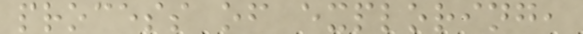process of exploring,
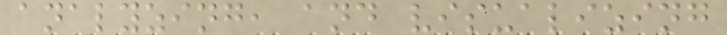analyzing, and visualizing
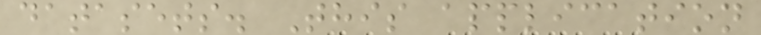datasets. This application
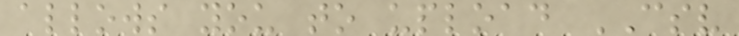allows you to upload CSV
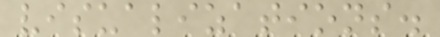visualizations.
